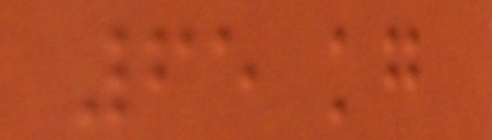65 kg
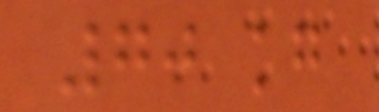70 kg
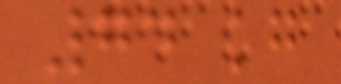74 kg
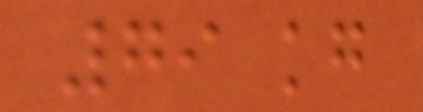79 kg
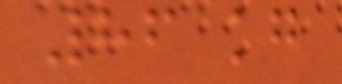86 kg
